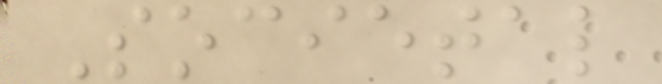Societal
